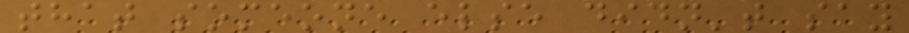that someone else didn't say
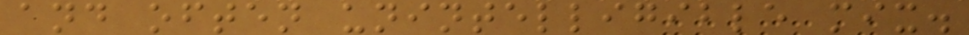and often unintelligible mix.
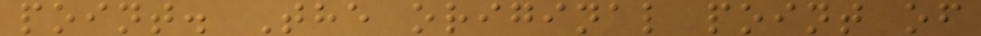point. The original point of
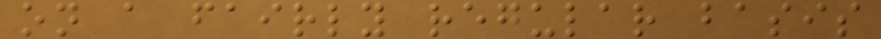on a fairly regular basis
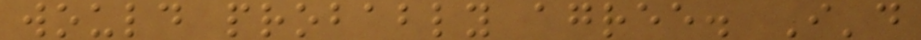would probably agree. I'd
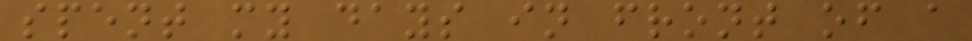spent my days in front of a
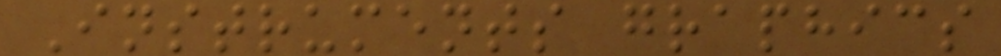Instruments graphics
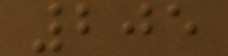205
